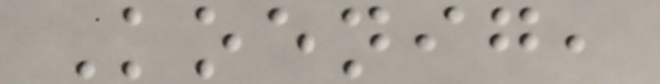Koenig,
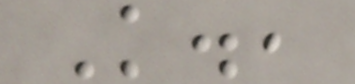K.,
